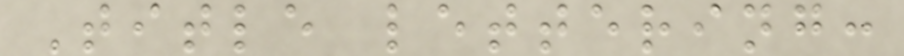Title lettering:
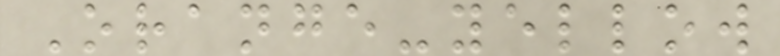Orange-yellow
